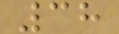38
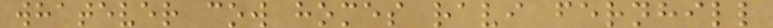whatever cow homes ravi fernhill
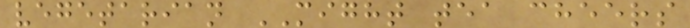vegetarian MIGHT tea cheers
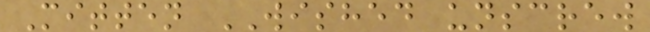Mitten WISHED unscrew
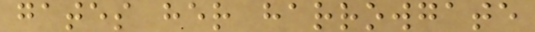gates her harrowgate
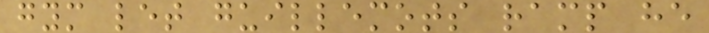gym let guillemots ramp he
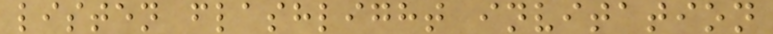listen flashlight invitation
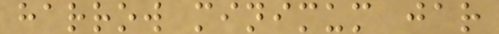harrow minimum jar
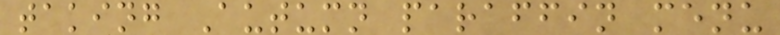taking Autumn paraffin menu
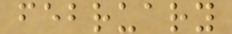february
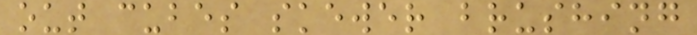out cubes skewer brushing
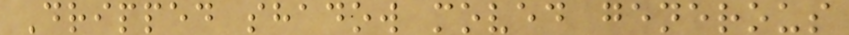Dripped shadow moved generous
